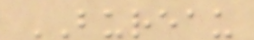BUREAU
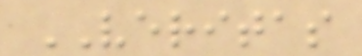VERITAS
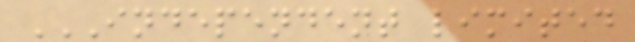INDEPENDENT LIMITED
